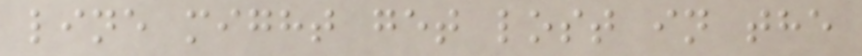line might get lost in the
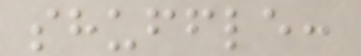shuffle:
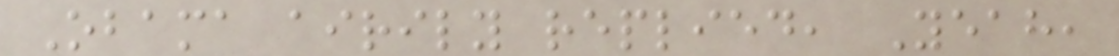Obama airily replied, Yeah,
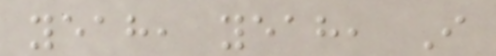yeah, yeah, I
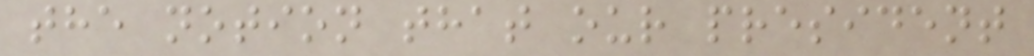the notion that our president
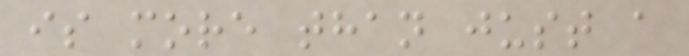is more than just a
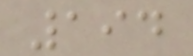194
